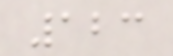123
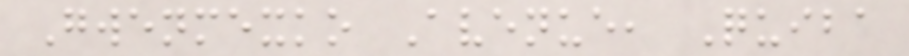Gwenmexko Avenue, Quiba
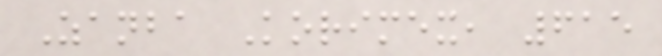Zanba Korimex, 615
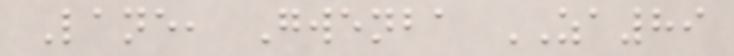Lane, Gwenba ZA89
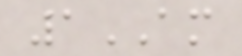1AM
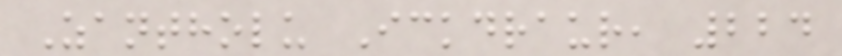Zantholu Ickdraur, 224
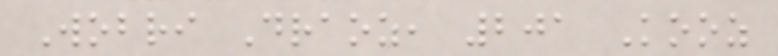Wobri Draoz, 201 Kooz
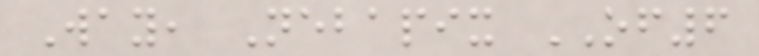Way, Nebapix OF6
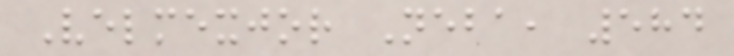Velmexjor Neba, 584
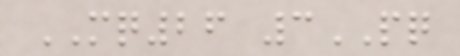MQ26 3PQ
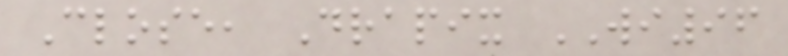Close, Drapix WI96
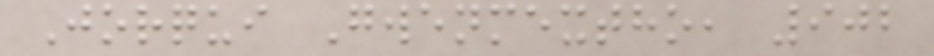Jorqui Gwenmextho, 902
